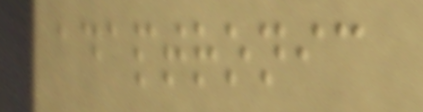adaptronic
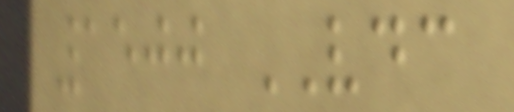1500 VDC
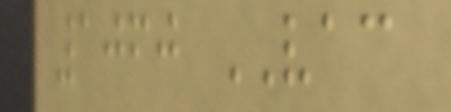1060 VAC
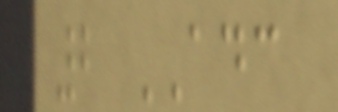2 ADC
